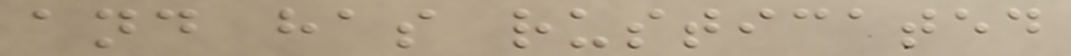and has rusticated
